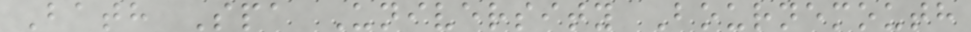Bath Spa University Bournemouth
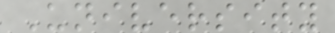University
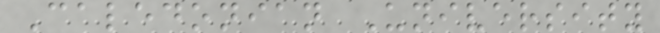Caledonian University
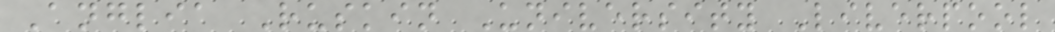Anglia Ruskin University Liverpool
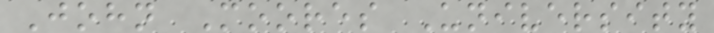John Moores University
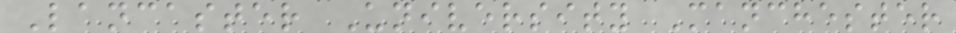Lancaster University Manchester
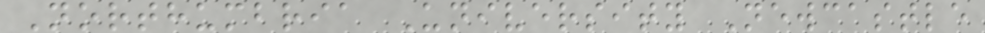Northumbria University Newcastle
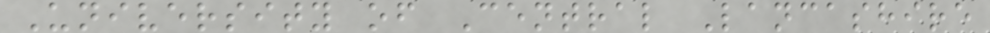University of Central Lancashire
